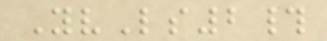YvLs2#
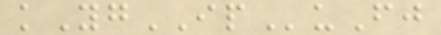kYgIPuFj
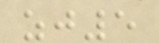zj5
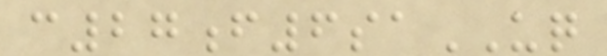c27f6saUQ
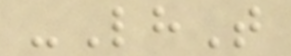-LhT
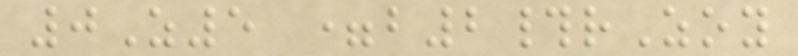0Z5 =b2#rZoy
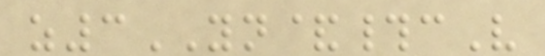z3YN&#cV
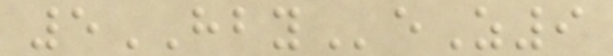5HBYeZ9
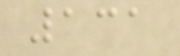131
